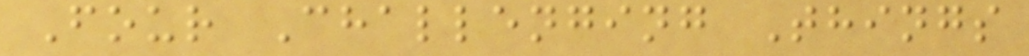Four Challenging Things
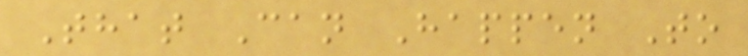That Can Happen To
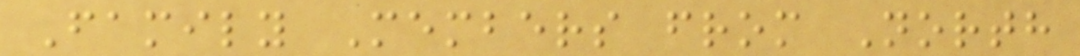Family Members from North
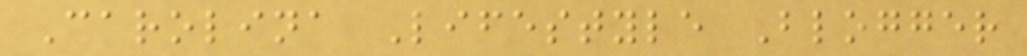Carolina Lifestyle Blogger
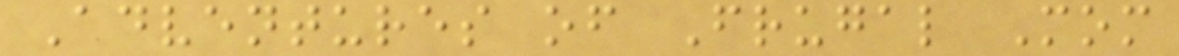Adventures of Frugal Mom
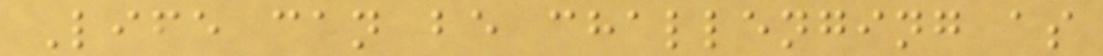Life can be challenging as
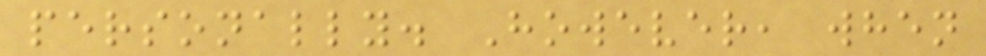personally. However, when
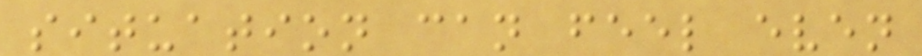situation can feel even
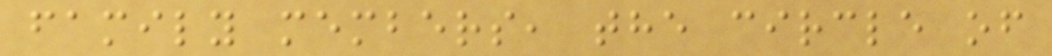family members, the circle of
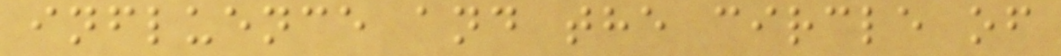influence and the circle of
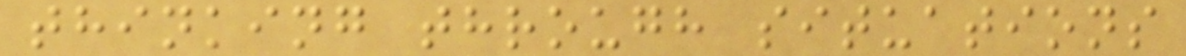thinking through situations
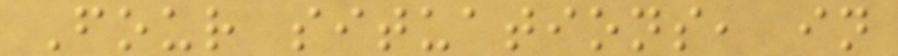Four situations, in
